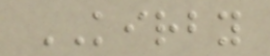KIRBY
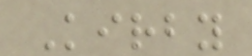Kirby
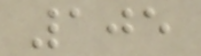105
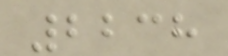2238
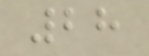28
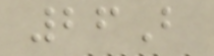26B
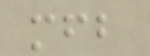mfb
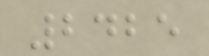2425
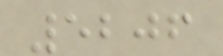5206
